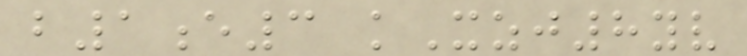b1e3 kXzj8yv
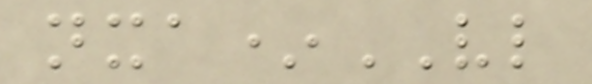nxa*VL
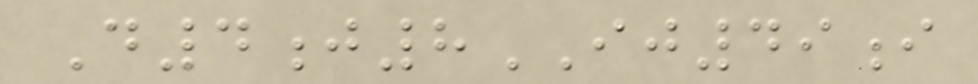D4j8IJ49i
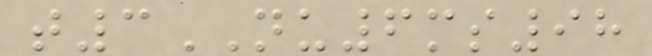t3NU6ms98
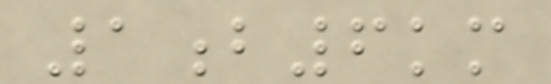1b6km
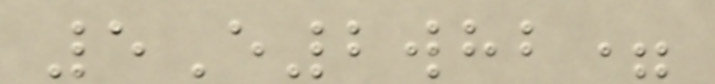5E2whb=
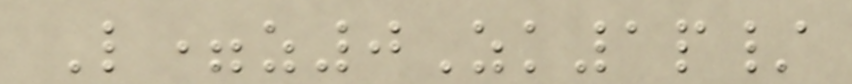L=z0Zk1p/
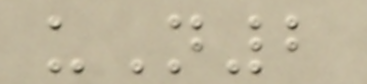uN2
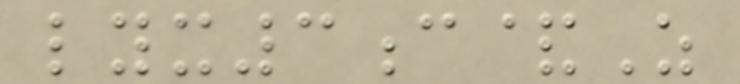lyx3c&Z
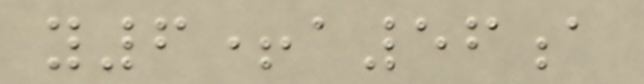y6+a56a
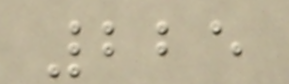225
